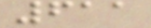611
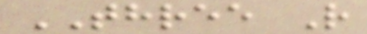THREE R
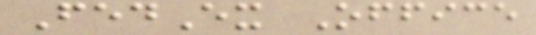FedEx Office
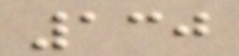130
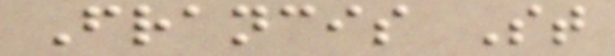Francis St
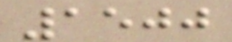1500
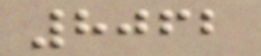8062
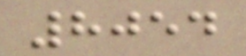8054
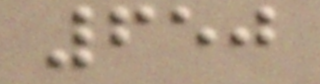650
